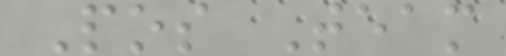Pos Team
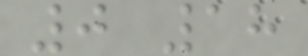0 18
